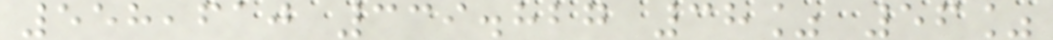558,610 339.827 38% 56%
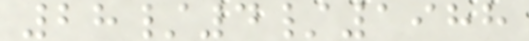28/4/1988
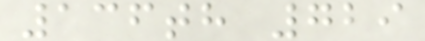136th 729
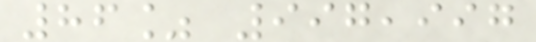86% 997,997
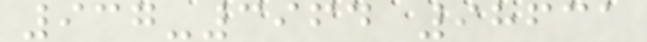937-3964 98631
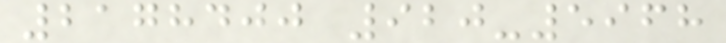2178400 920-5968
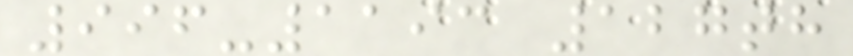996-1193 127th
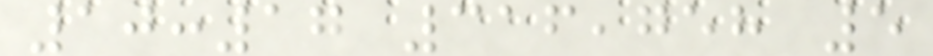10:17 316,758 5
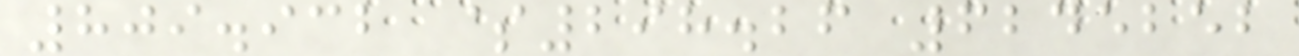809.932 $298.26 6245252
